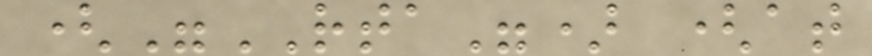("RTA") (at
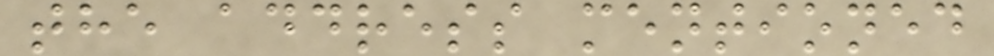the address mentioned
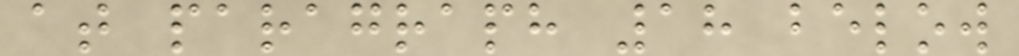at paragraph 18 below
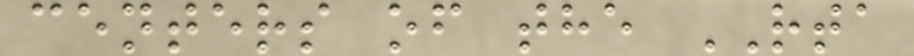centers of the RTA
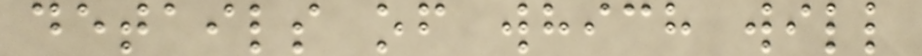details of which will
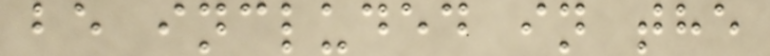be included in the
